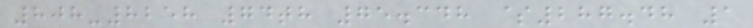808-8258 74th 75.348 $287.48 1
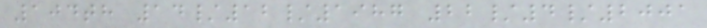104th 14/12/1987 22/4/2001
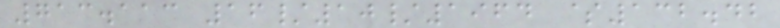713.113 16/10/1964 $132.42
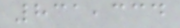831,334
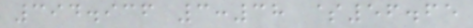394.936 3:38 $56.65
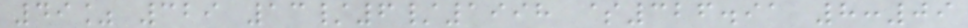49% 329 13/6/1998 $326.91 8:09
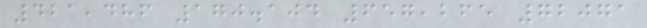421,486 170.104 657,265 72071
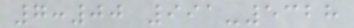7:00 991-5328
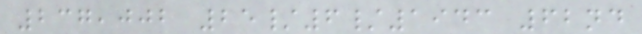237,002 25/6/1943 62nd
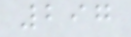297
